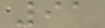91
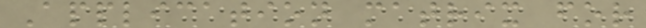Application matrix for
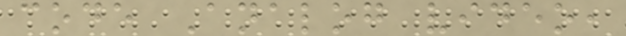code Analog video,
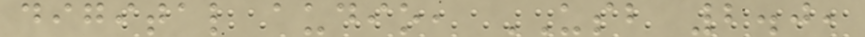digital audio, USB 2.0,
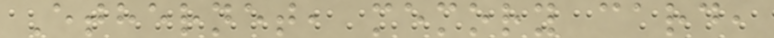Ethernet, memory card,
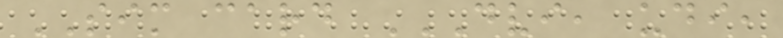SIM card DVI, UDI,
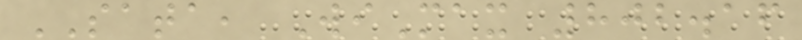SATA, WiMax 802.16
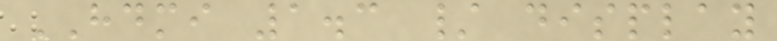HDMI 1.3 / display
